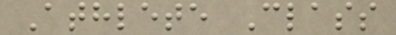Athlete Class
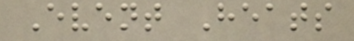Event Heats
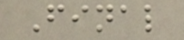Final
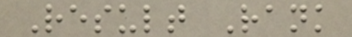Result Rank
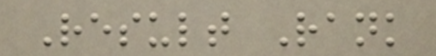Result Rank
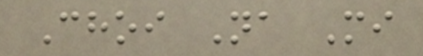Choi Na Mi
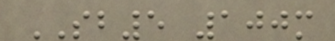SB5 100m
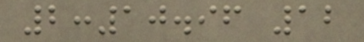2:10.96 12
